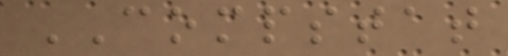COMPSTAT
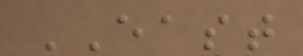EAST
